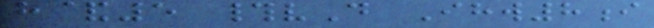h&5 #vD Ihw8i
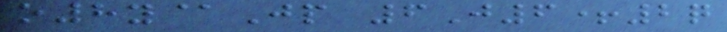o8y@Jp 6J6+2q
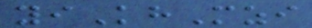yiKhMzi
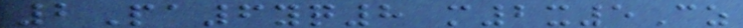2Pa6yq8 m2x5Cz
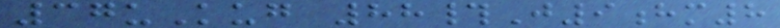37uKug 88#J9hm8
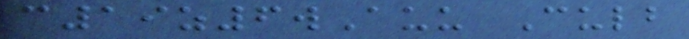c19z6wAuu Culb
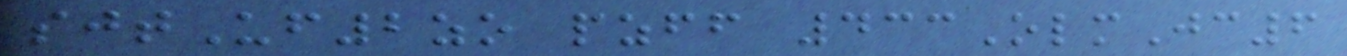sjtUf2zo pzff 433OlmJc6
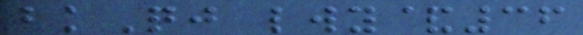bkQj lwy&36
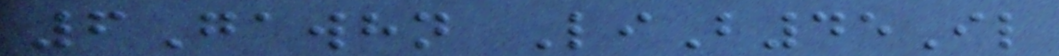6Gawhn LiB45Il
